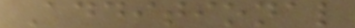Additional
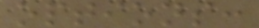options:
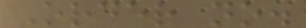Order no.
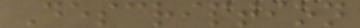Description
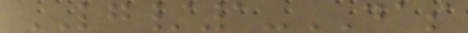LG/1-DAS
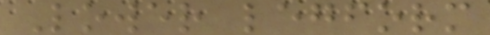Lower legform
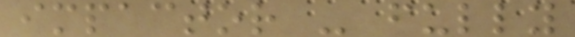impactor - fully
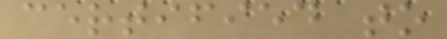certified to
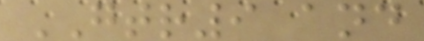GTR9 and
